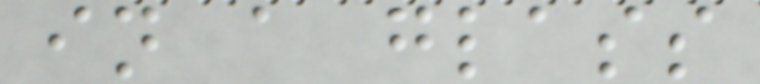in a glass
